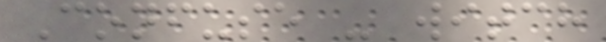Confuse - witch
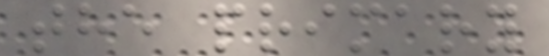the primary
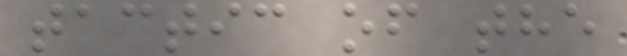tactic of the
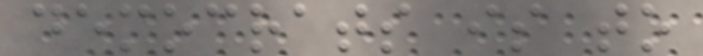democrats is to
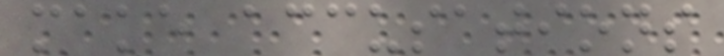make accusations
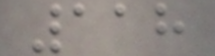118
